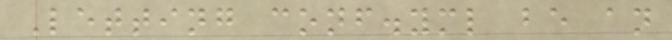Letting conf.yml be an
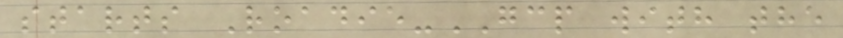starts Roadie-GCP with the
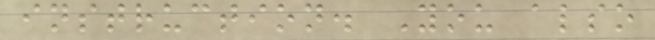instruction. You also
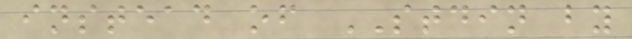instead of STDIN by
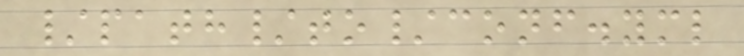/path/to/conf.yml
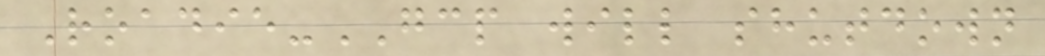Roadie-GCP will shutdown
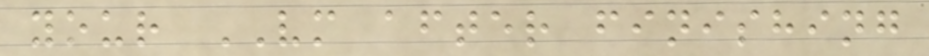your VM after finishing
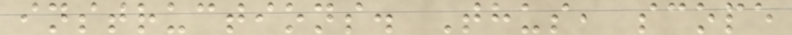instructions. Thus, scope
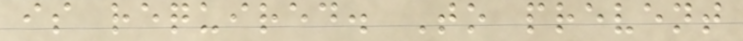is required. To prevent
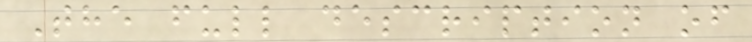The full description of
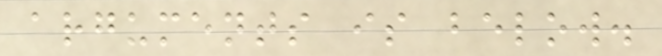arguments is below.
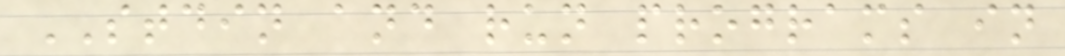STDIN and run programs in
